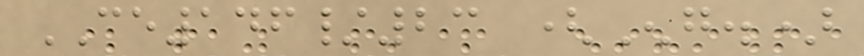CE146/23 (Eng.)
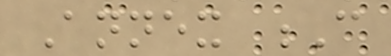Annex C
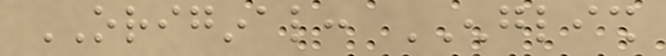ORIGINAL: ENGLISH
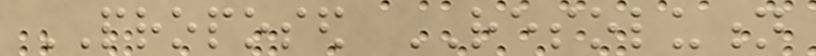PROPOSED RESOLUTION
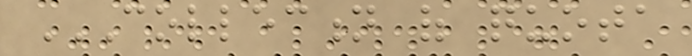COLLECTION OF QUOTA
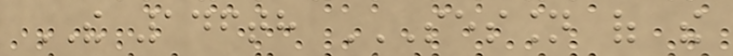THE 146th SESSION OF THE
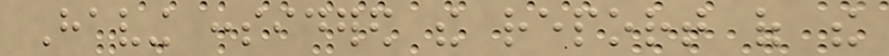Having considered the report of the
